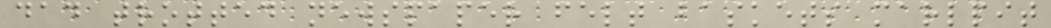dad trotted newspaper felt baskets marlpit
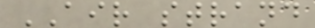AIR strand
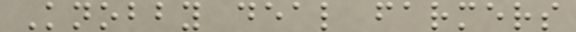Knobby deal farmers
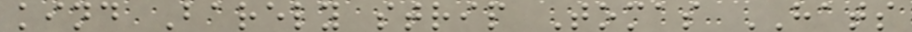kind Barely strip Tomas HATS
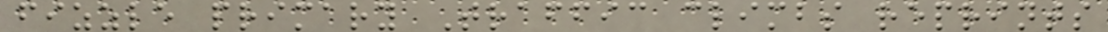fizzle primary Traffic climbs reprints
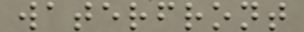waterfront
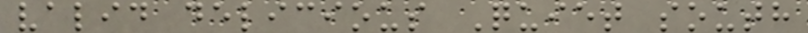valid delicious Quiet south
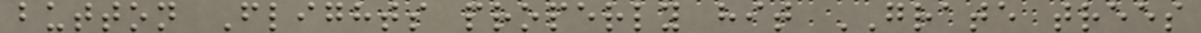button Flights properly hit GRATE trees
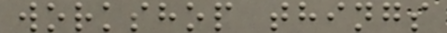workshop things
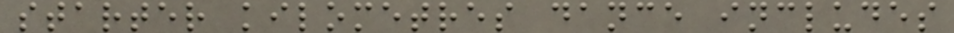starter kilometres dance includes
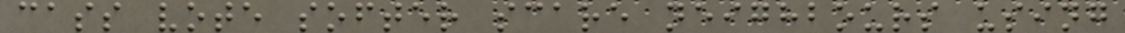cass vote softer scare neighbours using
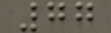77
